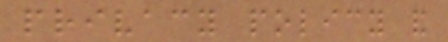privacy policy and
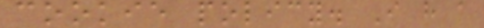cookie policy. I have a
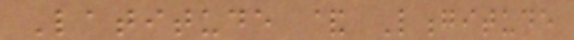Latitude & Longitude
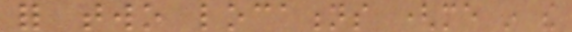for two locations (me in the
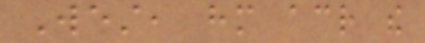West, him across the
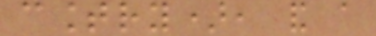country), and a
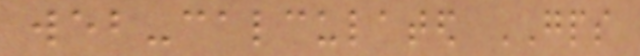web-calculated GPS
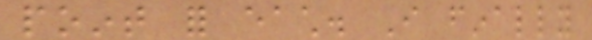point for each. I finally
